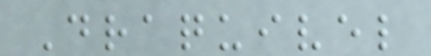Draquivel
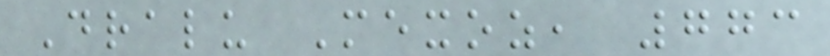Dralu Mexoz, 773
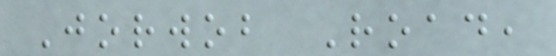Jorwob Road,
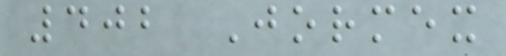402 Jormex
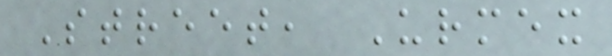Street, Urmex
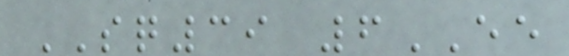SQ39 6EE
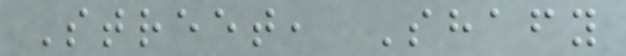Street, Shafy
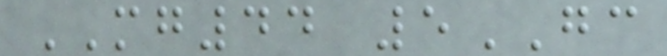MG44 5GC
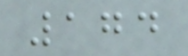174
